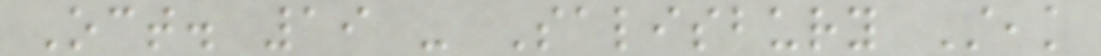Oct. 19 - Salisbury Steak
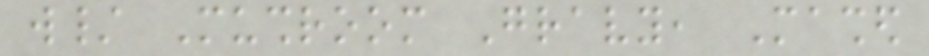w/ Mushroom Gravy, Mashed
